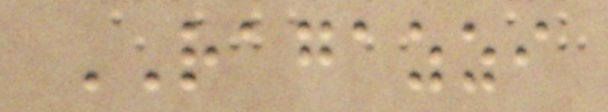RAGAZZI
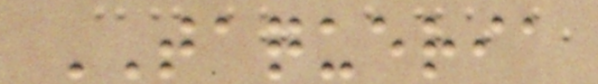TAQUERIA
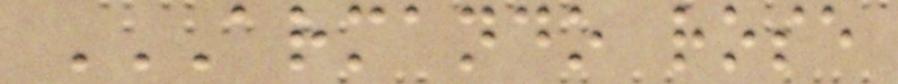ARMANDO ROSE
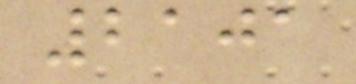2101
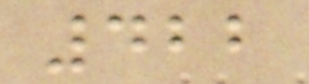422
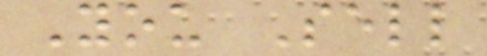You Sell
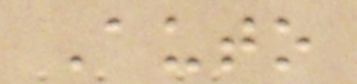Auto
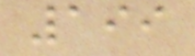199
